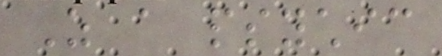As a psychic
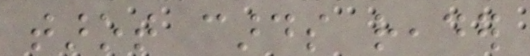tarot cards reader
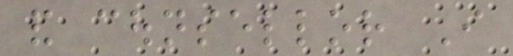and counsellor I
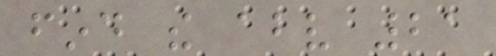find the above 21
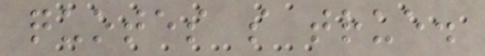quotes so true.
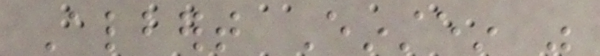Albert Einstein was
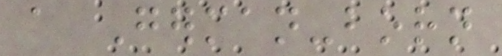a German-born
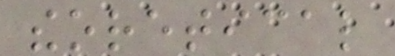theoretical
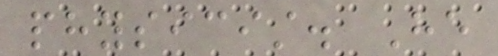physicist. He
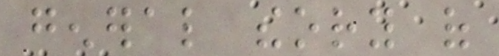general theory of
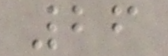26
